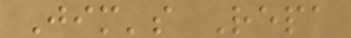Jim's Repa
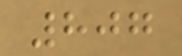807
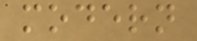modern
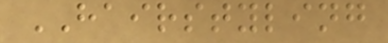HAIRSTYLING
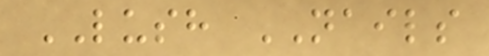LUSH NAILS
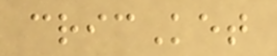cricKet
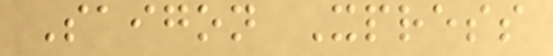Saigon Xpress
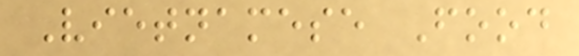Vietnamese Food
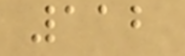112
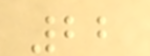22
